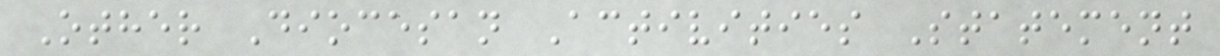Other Diocesan Activities Statement
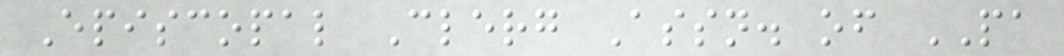Episcopal Clerg Assn. of PA
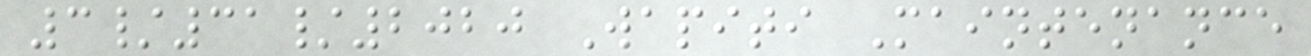3/31/2020 Wapiti Maintenance
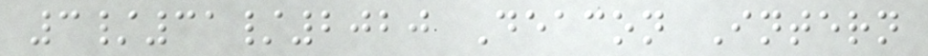3/31/2020 Deacon Intern
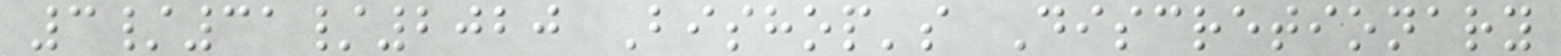3/31/2020 Bishop's Discretionary
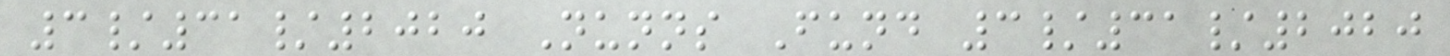3/31/2020 Nunns Fund 3/31/2020
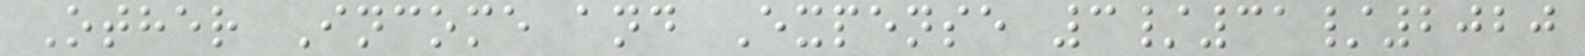Other Income and Expense 3/31/2020
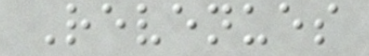Revenues
